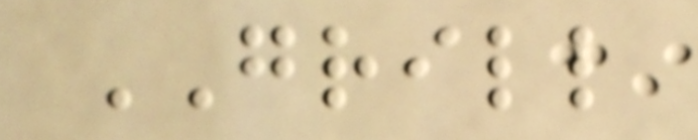GRILL
